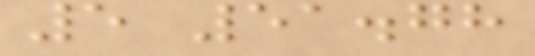5 51.78
